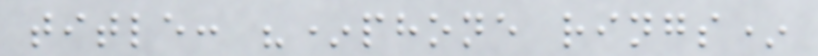title: "*phone rings*
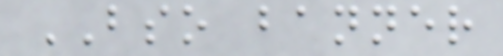BSO banner
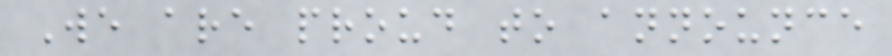We are proud to announce
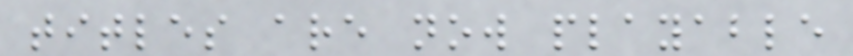titles are now playable
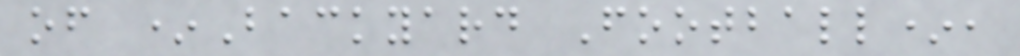of *Backyard Football*,
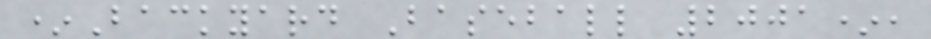*Backyard Baseball 2001*,
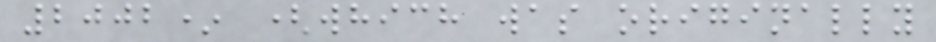2002* (which was originally
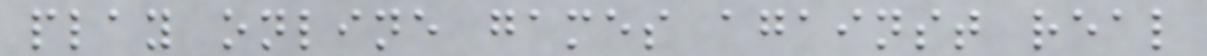play online games against real
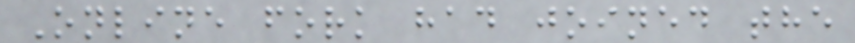Online fork had joined the
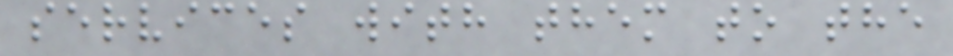services with them to the
